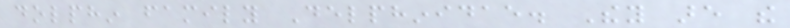dolphin family Delphinidae. They are the
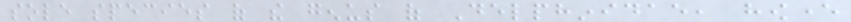sole species of the genus of Delphinidae, however
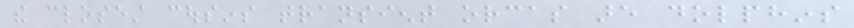the closest cousins transient orcas are dolphins
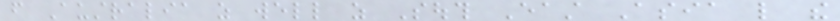from Australia as well as South East Asia like the
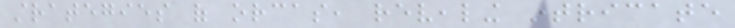strategies of orcas, revealing intricate
